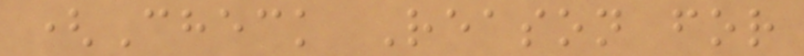(Check Reason for
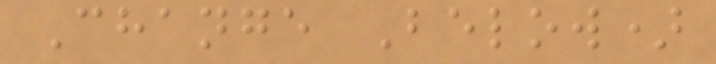Change Below)
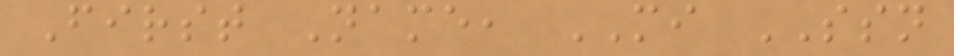First Name, MI SSN
